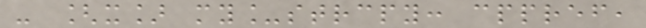- [x] my_strcpy: cppref,
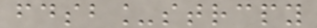fdsb_strcpy
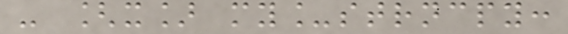- [x] my_strncpy:
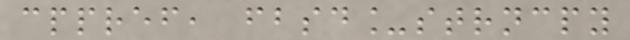cppref, fbsd_strncpy
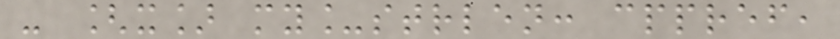- [x] my_strlen: cppref,
